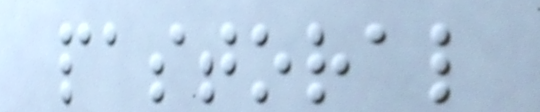pastoral
